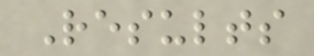Results
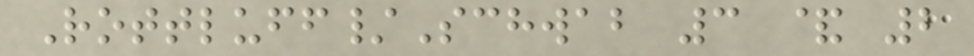Rottluff/Schwab 3 & 2
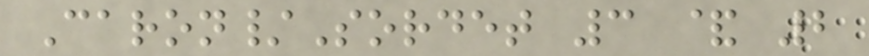Caron/Sordet 3 & 2
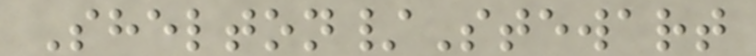Shelton/Stewart
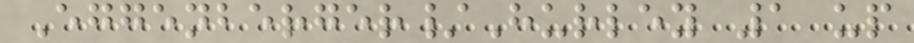Eggenberger/Hurley 1 up
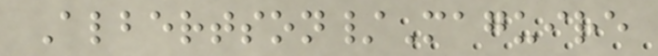Albertson/Maguire
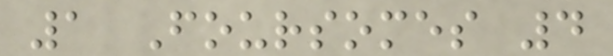1 Foursomes 4
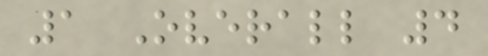1 Overall 4
